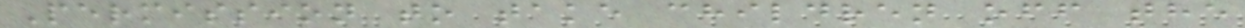Permission to take children off the
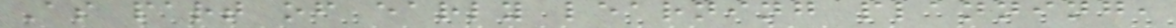As part of early learning planning,
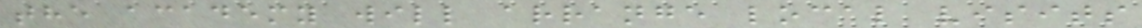the academy will arrange local visits
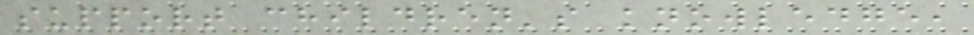support children's knowledge,
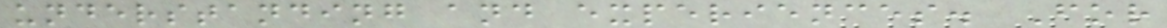understanding and experiences. For
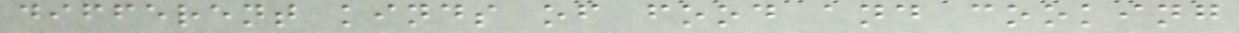different kinds of food and cooking
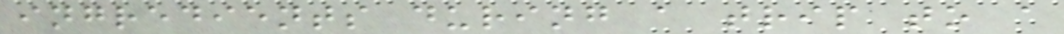ingredients during a trip to a
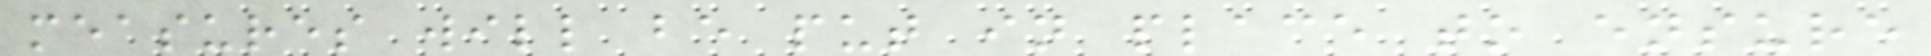measures will be put in place to ensure
